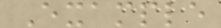Example
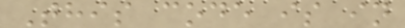This code is in
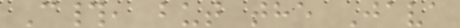C#, but the Java
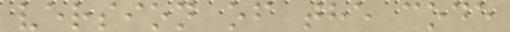version of the code
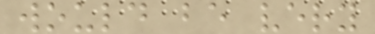would be very
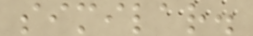similar.
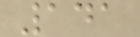141
